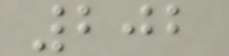202
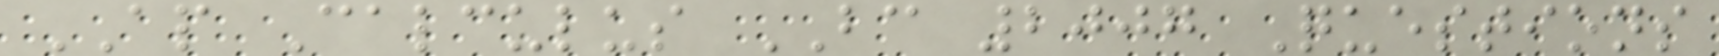AP Calculus BC 2007 Questions
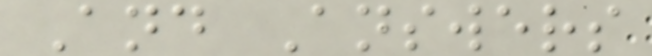And Answers
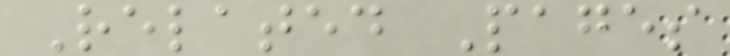Related Pages
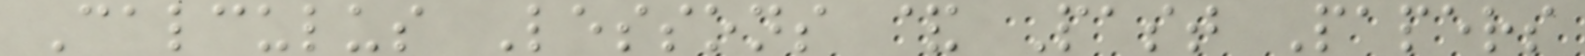Calculus Lessons & Past Papers
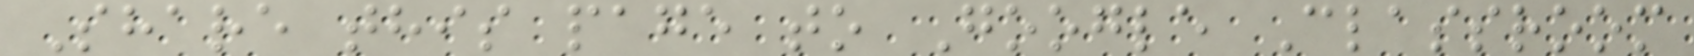Share this page to Google Classroom
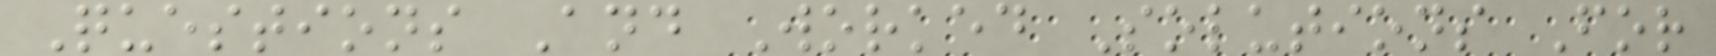Questions And Worked Solutions For
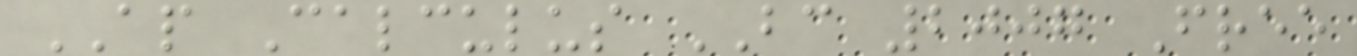AP Calculus BC 2007 Free
